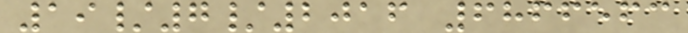19/7/2016 6866563
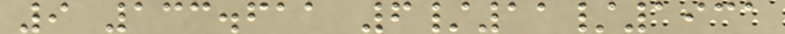9 133.611 6/11/1931
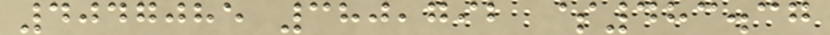4047085 380,792 $483.37
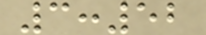3:52
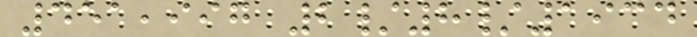451,997 2/8/1934
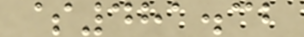$481.32
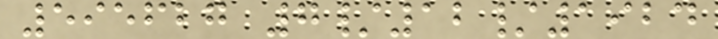595627 7/12/1924
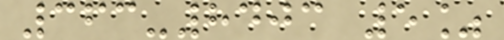363-8403 5%
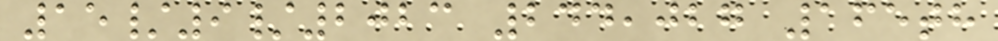15/9/2023 244,027 165th
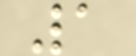1
